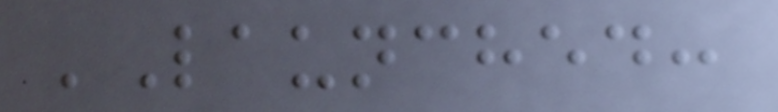'Launched:
